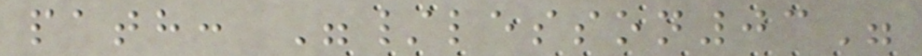path: "/lesson03"
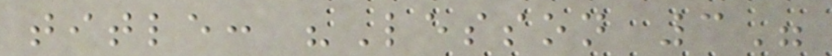title: "Lesson 3"
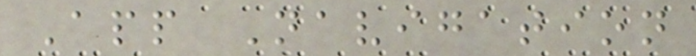App Navigation
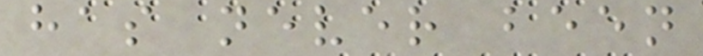has never been
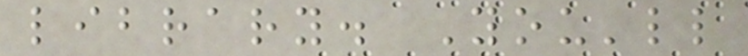library. You'll
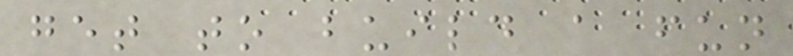get to build a fun
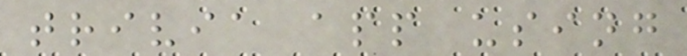trivia app using
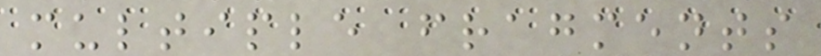multiple fragments
